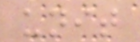unit
